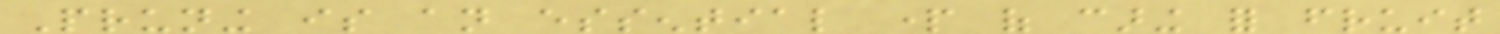Pruning is an essential part of caring for fruit
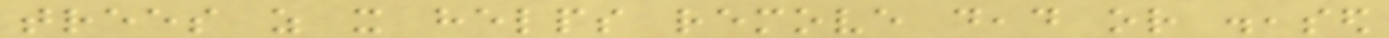trees as it helps remove dead or diseased
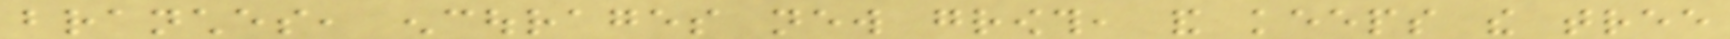branches, encourages new growth, and keeps the tree
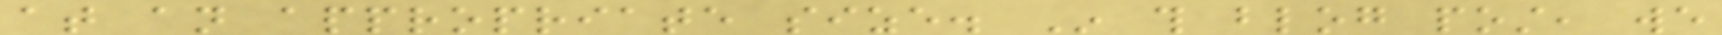at an appropriate size. In this blog post, we
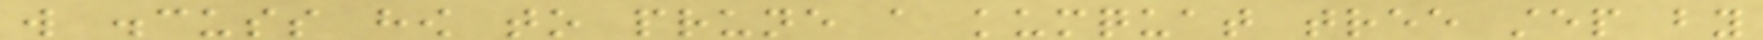will discuss how to prune a kumquat tree step by
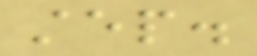step.
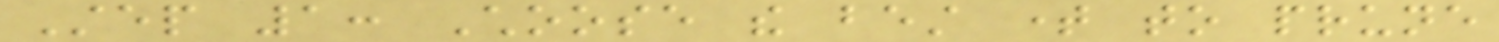Step 1: Choose the best time to prune
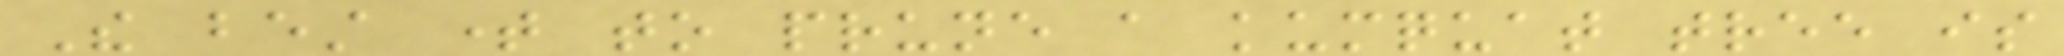The best time to prune a kumquat tree is
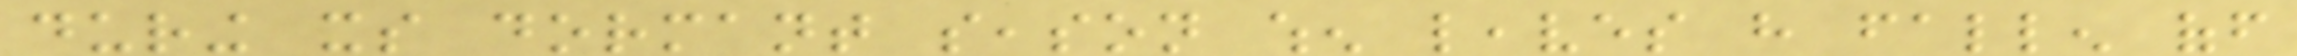during its dormant season when leaves have fallen off
